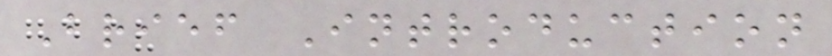Brief Introduction
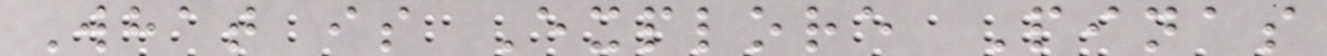What is Explore Pinas
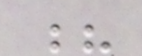?
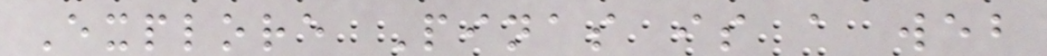Explore Pinas is a web
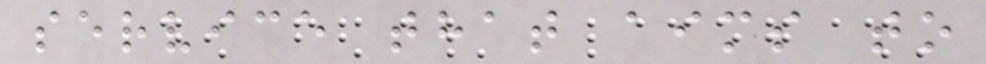service that aims to
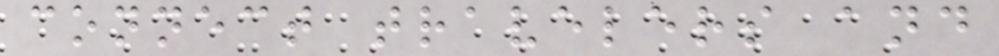connect travelers and
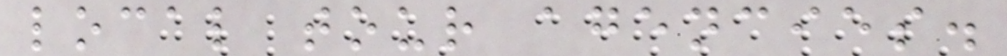local tour agencies.
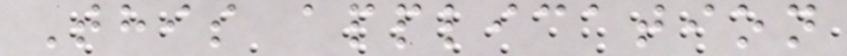This application
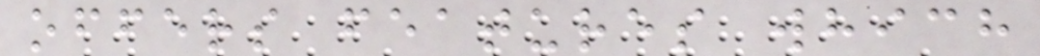offers features which
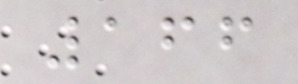166
